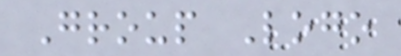Group Logo
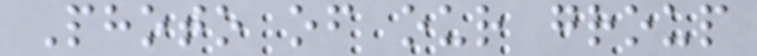Photo of our group
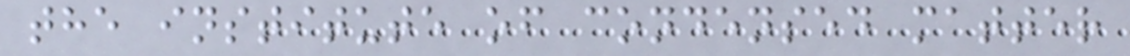the institute of condensed matter
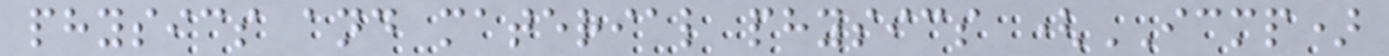physics and material physics (ICMP)
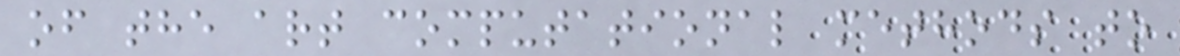of the art computational methods to
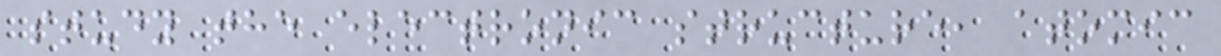study the electronic structure, atomic
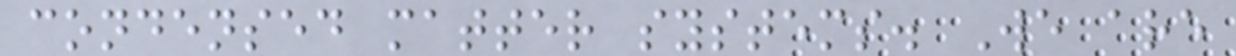condensed matter systems. We are
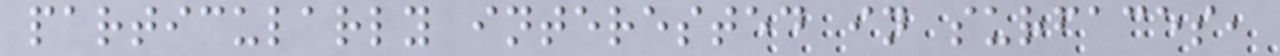particularly interested in surfaces,
